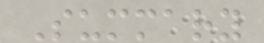Summary
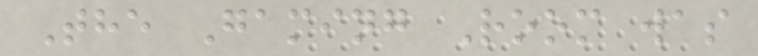The Gaming Room was
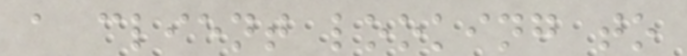a client looking to
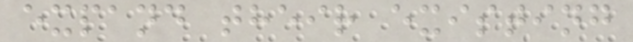expand their existing
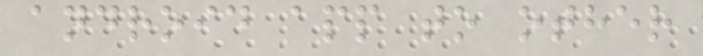android app to other
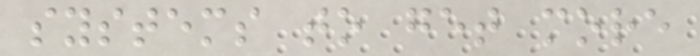systems to get more
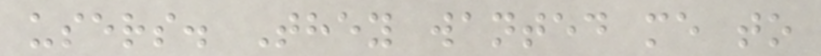users. They wanted me to
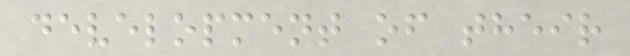development of their
